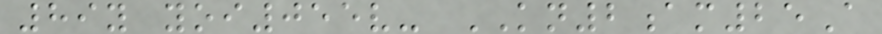89y yoi055v- KN2am25A
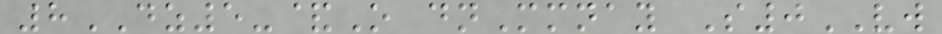8DZ5-&O dnMmnay S0VW
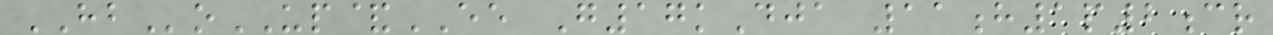HBoUP&EE G17kDja 11h1p2cr
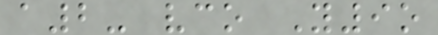a2- vco Y9o
